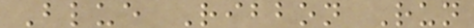Blue Ribbon Run
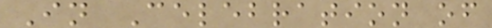In Celebration of
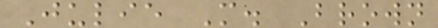Julie M. Brown
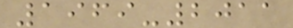1969-2011
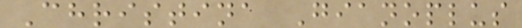Christina Gianoplus
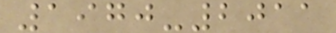1970-2011
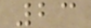23
